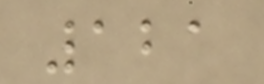121
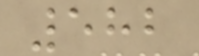582
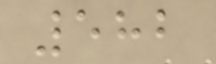582
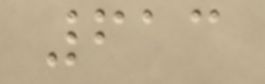613
